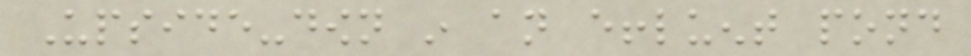Upside-down in an effluent pond
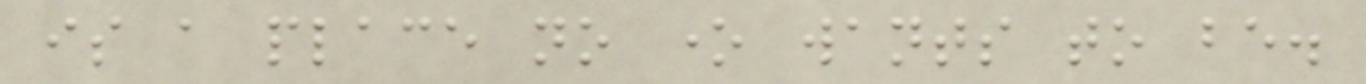is a place no one wants to be.
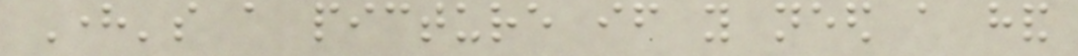Here's a picture if you need a hand
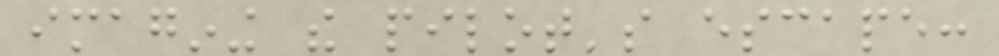imagining the pilot's escape:
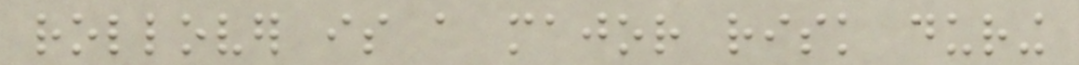rollover is a major risk during
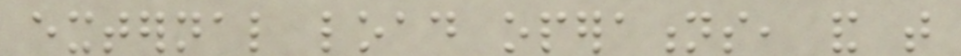external load operations, and that
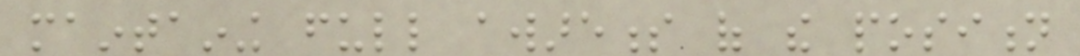maintaining full awareness of the position
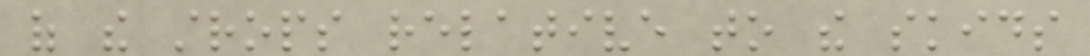of the strops relative to the skids
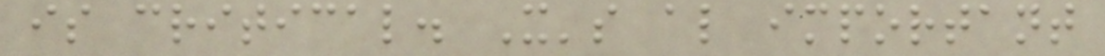is critical. It's also important
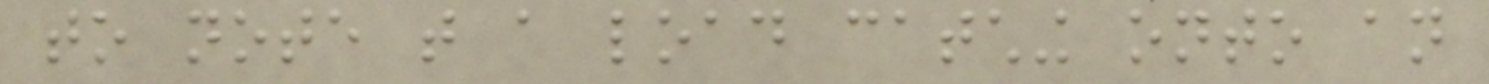to note that a load catching onto an
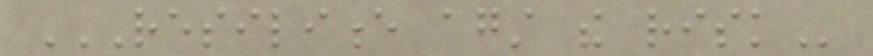RESILIENCE AGAINST THE RISK
